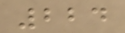224
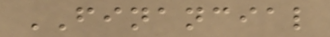FINANCIAL
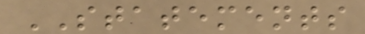STATEMENTS
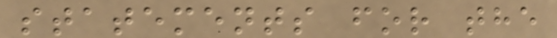statements for the
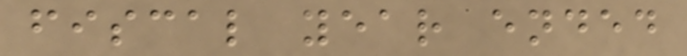fiscal year ended
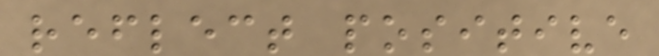reflect positive
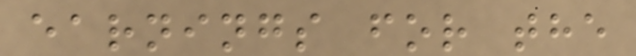earnings for the
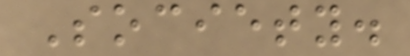Society.
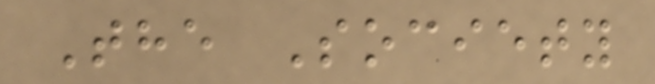The Society
